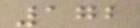172
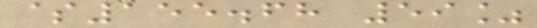$155.68 59%
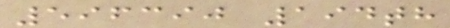596390 194th
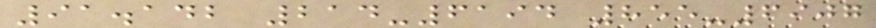91.142 214-6194 855-6907
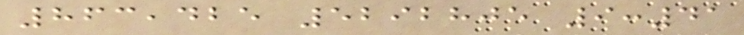863,425 5292805 9:41
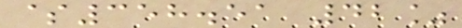$358.51 42%
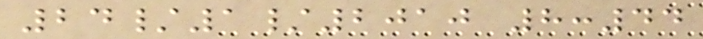24/1/2010 8:44
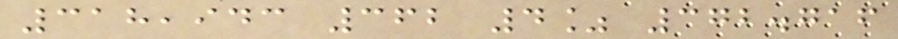318,943 362 4% 372.716
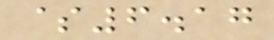$6.17
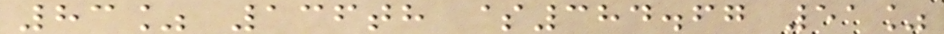83% 136th $384.67 51%
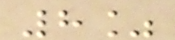8%
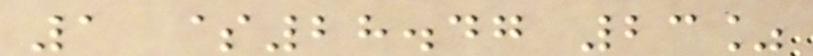1 $28.47 23%
